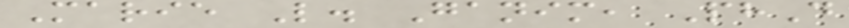Marie L. Ganim, PhD
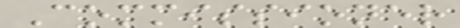Commissioner
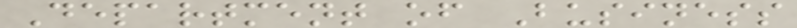Department of Business
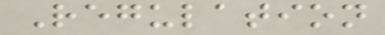Regulation
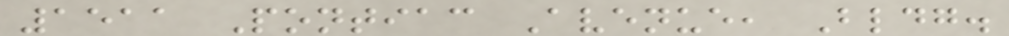1511 Pontiac Avenue, Bldg.
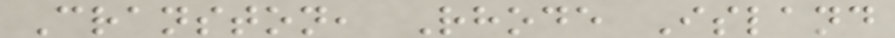Cranston, Rhode Island
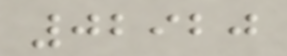02920
